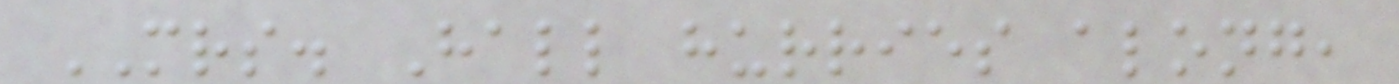MRS. Hall hurries along,
